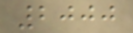2000
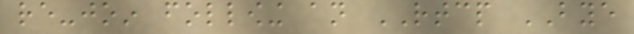re-join following an RTCP BYE
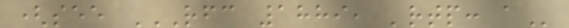(see RFC 1889, 'RTP: A
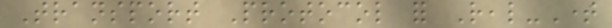Transport Protocol for Real-Time
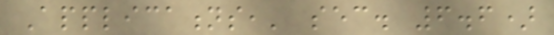Applications,' sec. 6.6)
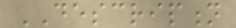DESCRIPTION
